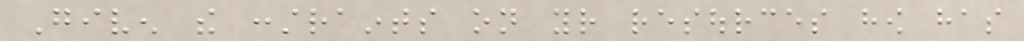Given the constraints on your resources how has
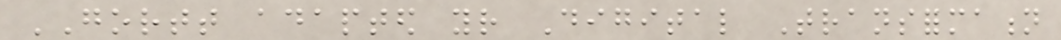GORTT adapted your Digital Transformation
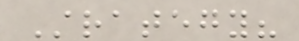Strategy?
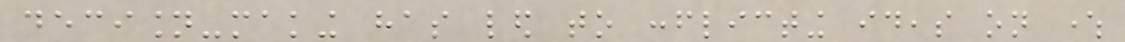decision-making has led to conflicting ideas on where
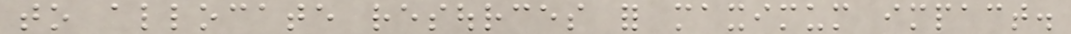to allocate resources for maximum impact.
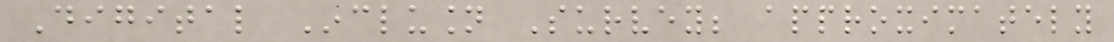Digital Inclusion Survey; approximately
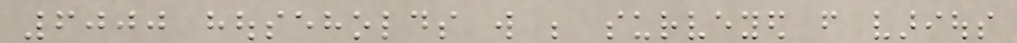6000 households will be surveyed from various
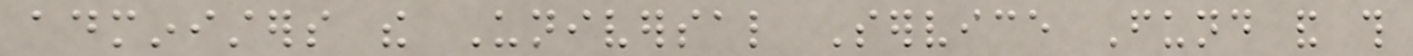administers the Universal Service Fund and this
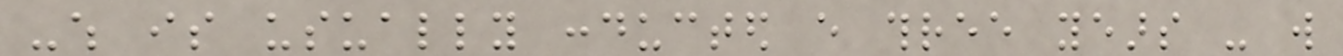-which is usually conducted every three years - will
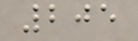205
